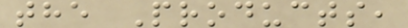the Products,
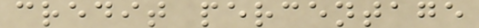credit percentage
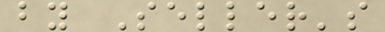by Seller's
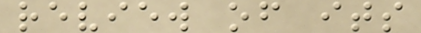review of its
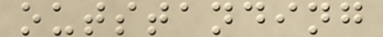outstanding
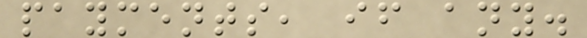payments, if any.
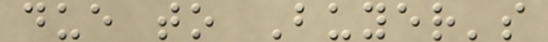due to Buyer's
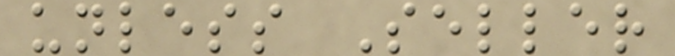unless Seller
